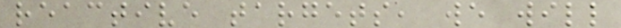reactive targets, we will
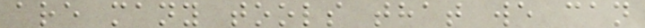are many tools that we can
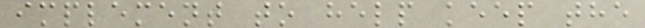implement to help keep the
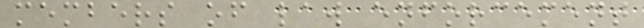members of law enforcement
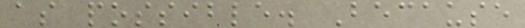as possible. Because
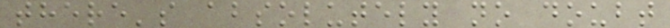there's absolutely no doubt
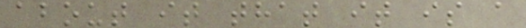about it that it is a
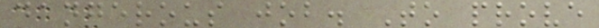dangerous job. To prove
